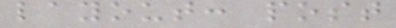layout: post
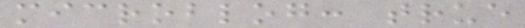microblog: true
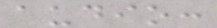audio:
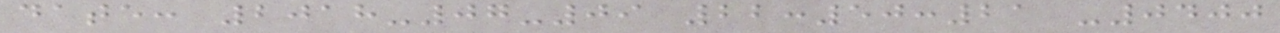date: 2018-07-09 22:50:21 -0400
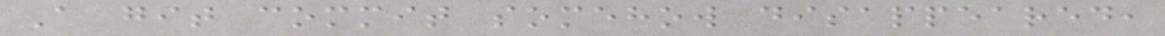A git commit somehow disappeared,
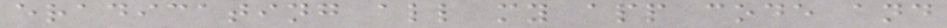eradicating all my app code and
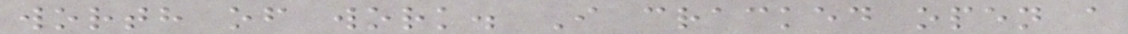worth of work. I cracked open a
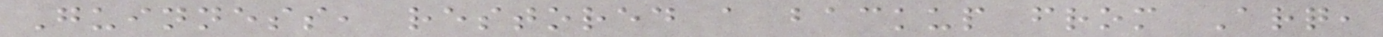Guinness, restored a backup from Arq,
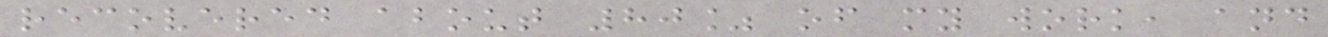recovered about 80% of my work, and
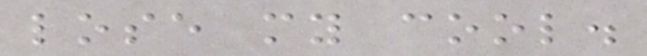lose my cool.
